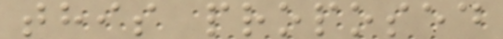this proposed
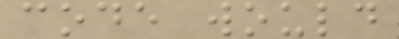code would
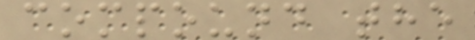compound the
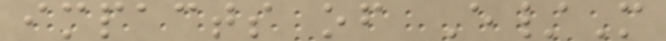impacts of E/M
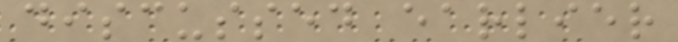discussed earlier
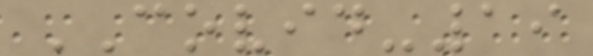COVID-19
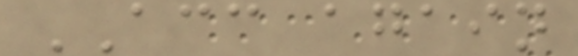ACC again
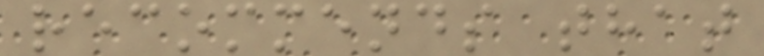recommends that
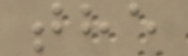the
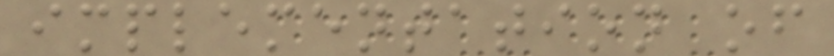implementation of
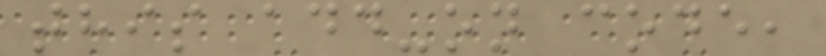this add-on code,
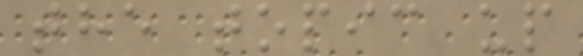the topic up
